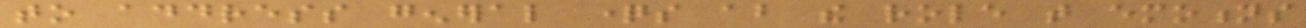to address general questions about the role that emotions
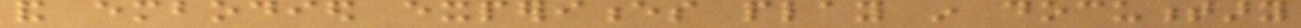and embodied experiences play in documentary
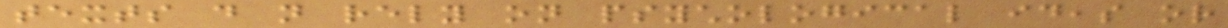texts do not rely on psychological ideas or
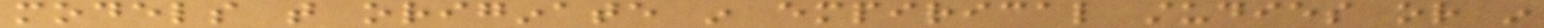models that originate in empirical studies or in
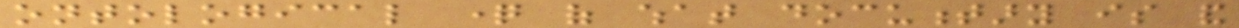ontological question of what documentary is and
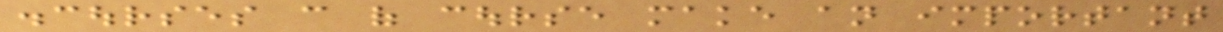discourses can of course make an important
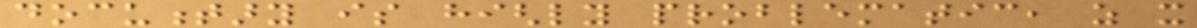documentary is highly problematic, as it
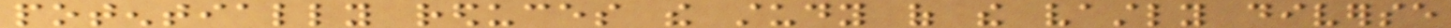potentially reduces the study of the vastly diverse
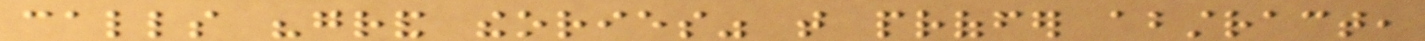calls "grand theories" that proffer abstract,
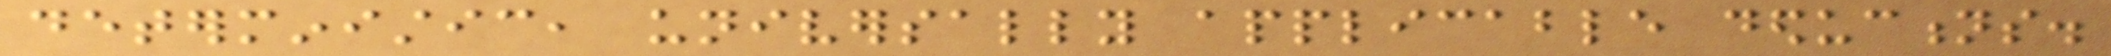deterministic, universally applicable deductions.
